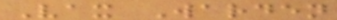Vax Warden
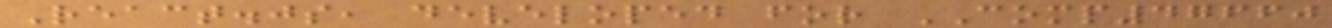React.js, developed for COMP47660
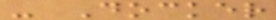- Docker
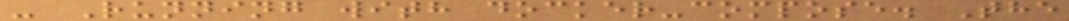- Running with docker-compose. The
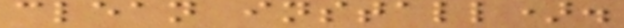clean install).
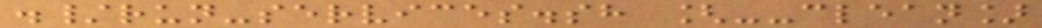./run-services.sh [--clean]
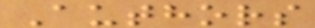Authors
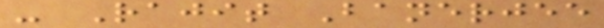- Rajit Banerjee
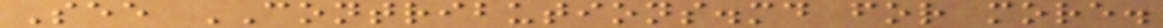See CONTRIBUTIONS.md for more.
